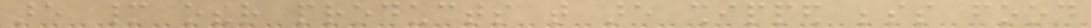are many other products that are shipped besides food
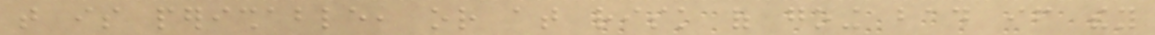that is perishable, or at risk of going bad if they
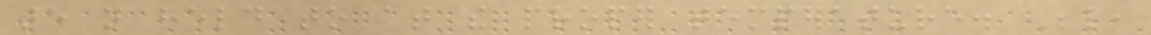are not held to at the proper temperature. Below,
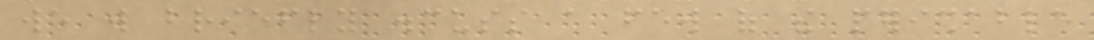we will briefly discuss a few of the perishable
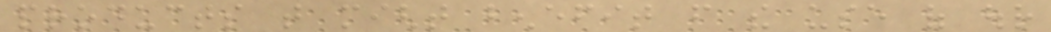products that might benefit from the use of our
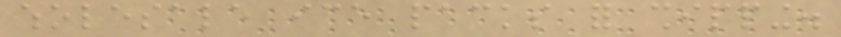wholesale ice packs for shipping.
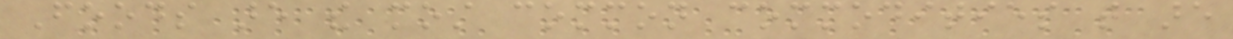Foods are the most common commodities that are
